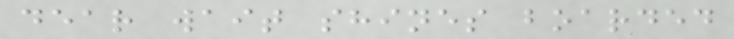dear wait shines boarded
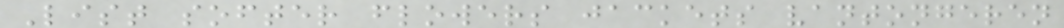List softer flowers jackets vantongeren
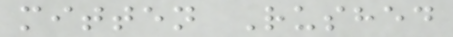mitten Rushed
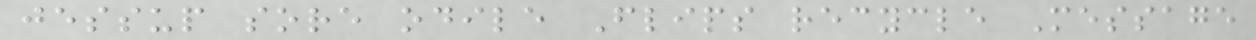jessup sore odile Flips recycle Message
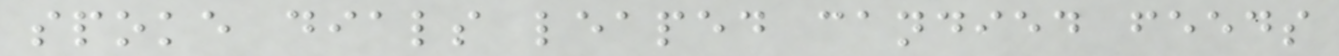spoke dials leaped candied feeds
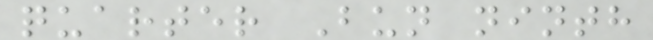quarter Bun ninth
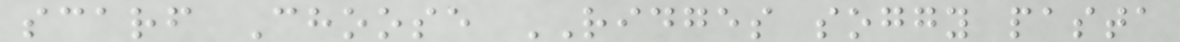scarf Choose RIDGES soggy pasta
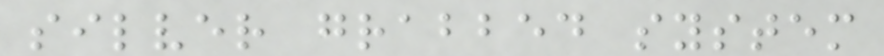silver grabbed system
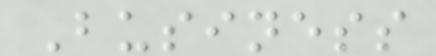Business
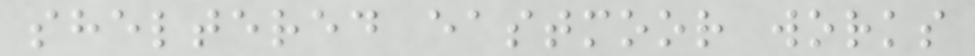sheltered eastmoor works
